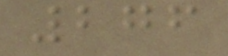276
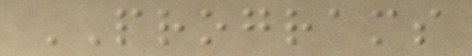PROGRAMS
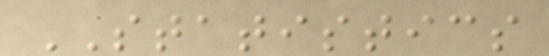STATISTICS
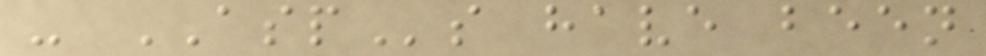- ASPs have been
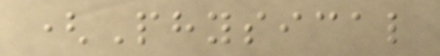(Physical
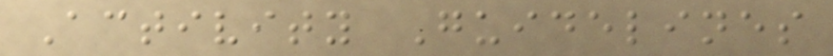Activity Guidelines
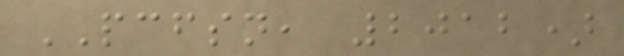PCFSN, 2012)
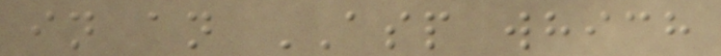in an ASP which
